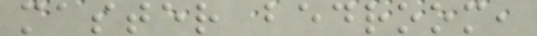master bedroom,
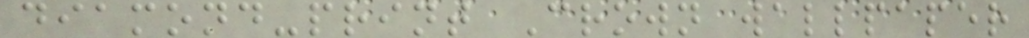diamond-print Crown wallpaper
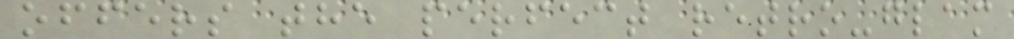offers the perfect retro-glam
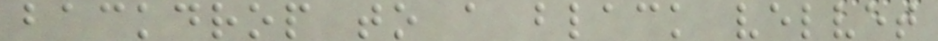backdrop to a black velvet
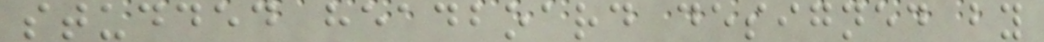studded headboard designed by
